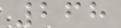268
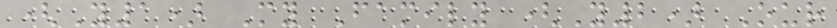(Y1) My Family (Y2) Our
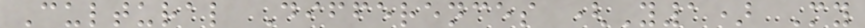Cultural Differences (Y1) My
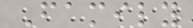Family
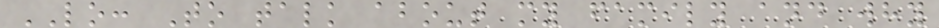LO: To talk about my family and why
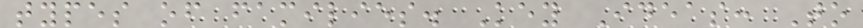types of families. Key Ideas: To
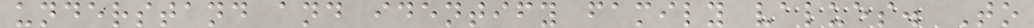understand and identify family values. To
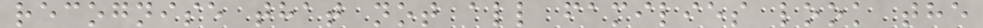recognise that not all families look the
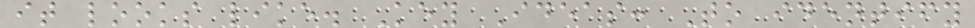it looks like. Key Ideas: To identify
